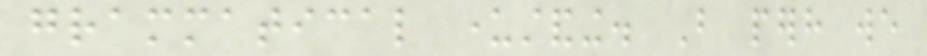grammatical understanding. But perhaps we
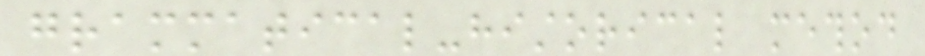grammatical-historical method
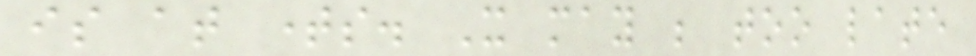is at times. It may be too late
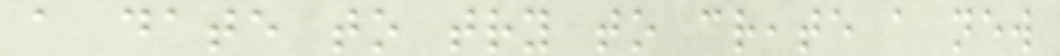a date to try to create a new
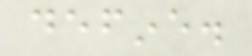define.
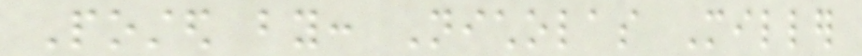Posted by: Nicholas Miller
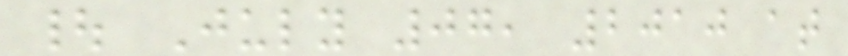| July 07, 2010 at
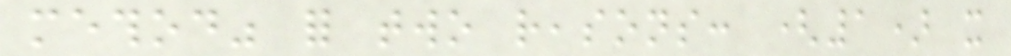method" for two reasons: (1) it
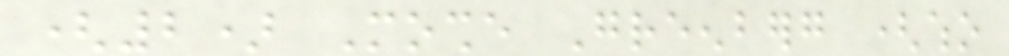(2) Moshe Greenberg (who
